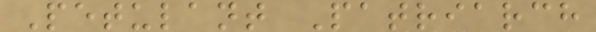Petulant Patriarch
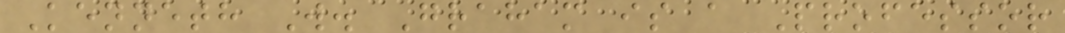Kenneth W. Graham is a Professor
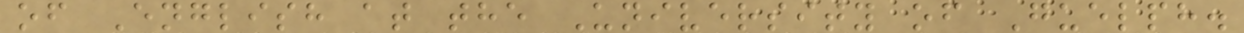of English at the University of Guelph.
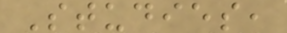Studies,
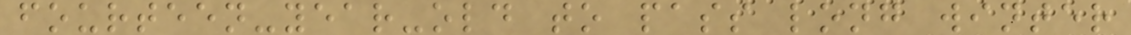fourteen-year-old to pass long winter
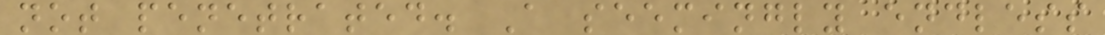not penetrated. A seemingly endless
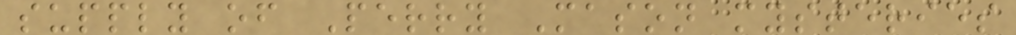supply of Perry Mason mysteries
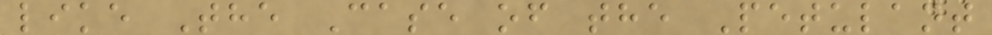like The Case of the Petulant
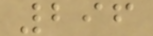296
